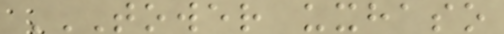TOWER UXHASO
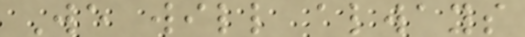We will always
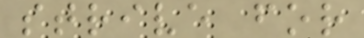strive for
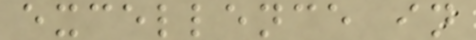excellence in
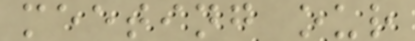meeting our
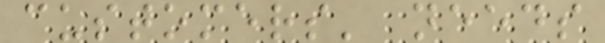customers' needs
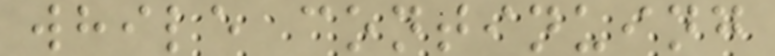while continuing
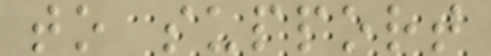to support
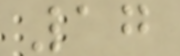17
